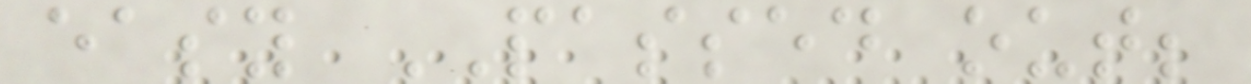easy PASSED out;
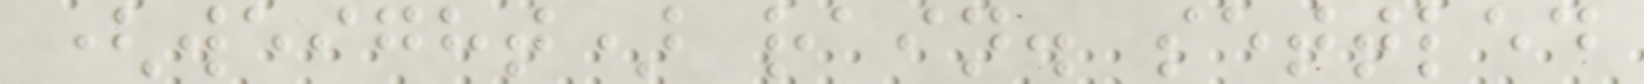(weight) rain. settled
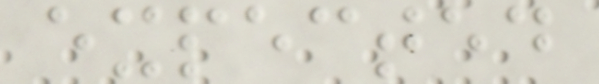expected
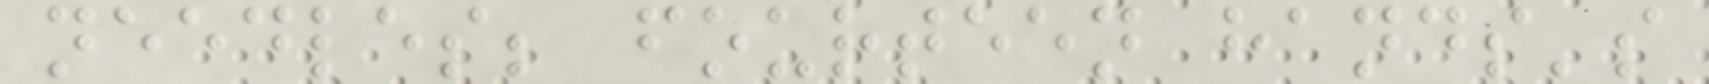needles; fourteen hands's
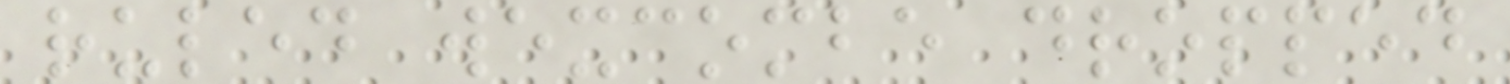ruled wexcombe dropped
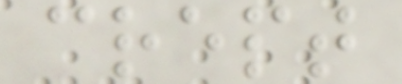crept
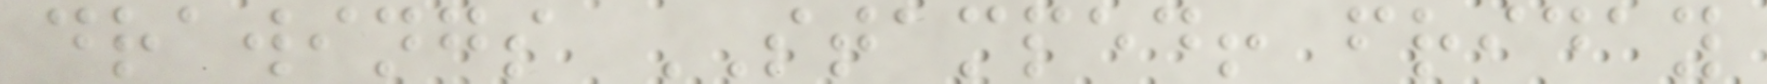drawings STAMPED! friday
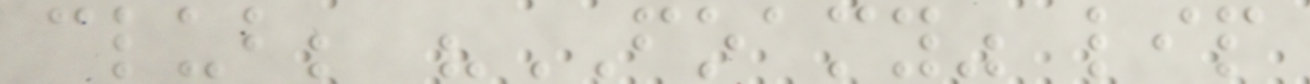club; "FOAMY" lip
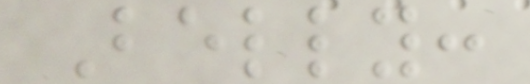Belly:
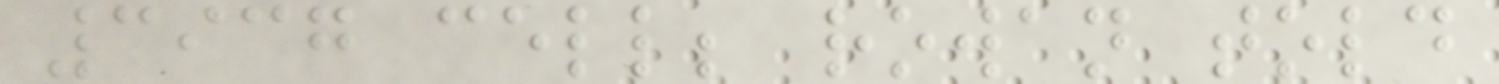3937 cell; rowan told
